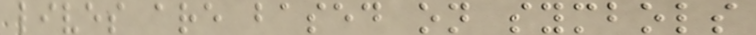lives are based on symbols
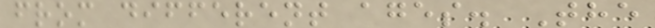from different ages. The
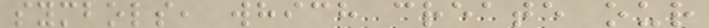symbols, which create our
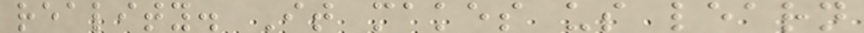reality. It makes us learn
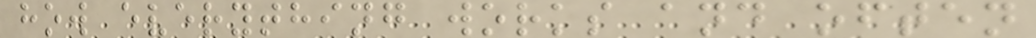how everything works and often
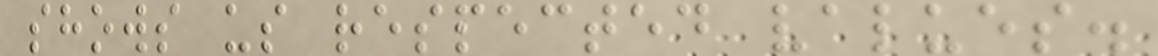shows us respected values.
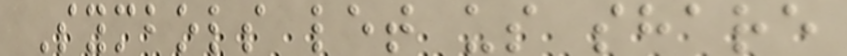Symbols let us share
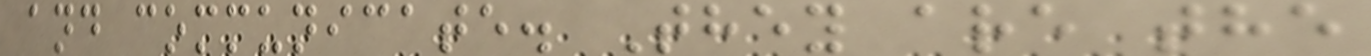and communicate. They are the
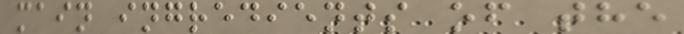main ingredients of the
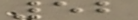52
